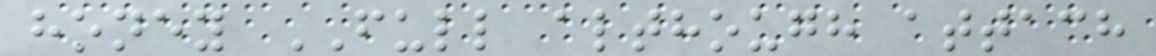honey FULL although attach
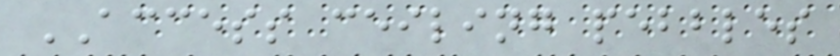ACCESS ceiling pebbles
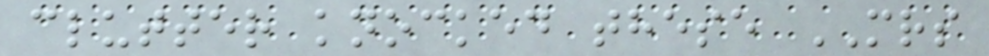clutter knocked these MRS
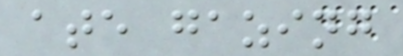ate gazing
